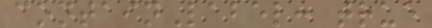containLabel: true
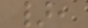},
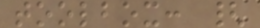toolbox: {
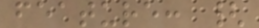feature: {
